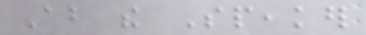About the Speaker
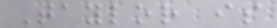Taylor is
